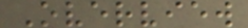Overview
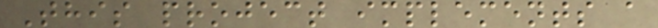This project implements a
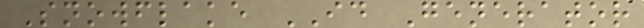Snowflake ID Generator
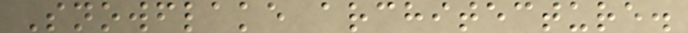Snowflake architecture.
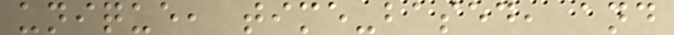unique, time-based, and
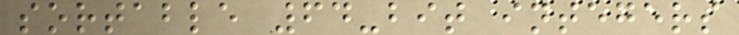sortable 64-bit integers
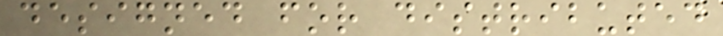designed for distributed
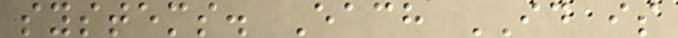systems. Each ID is
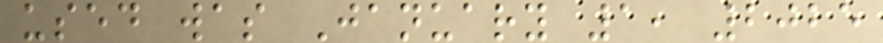used was January 1, 2025
